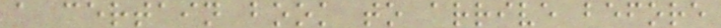a certain book to arrive before
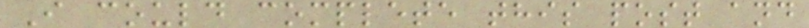I could complete this post and
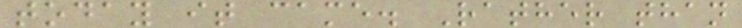today it came. Rather than
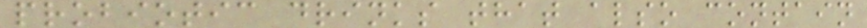probiotic drinks that also contain
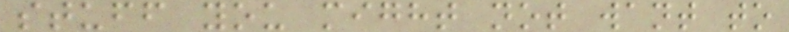stuff you might not want to
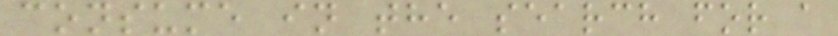consume in the search for a
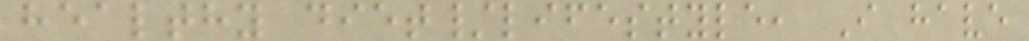healthy diet/lifestyle, I have
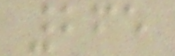265
